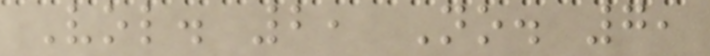Vol. 2, No. 7,
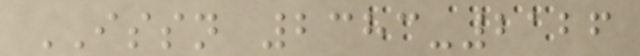ISSN 2383-2126
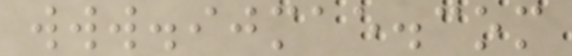www.ijmae.com
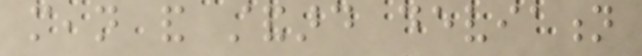mean and standard deviation
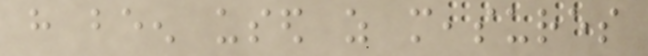have been used as measures
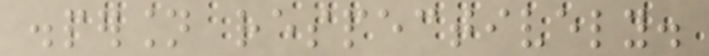dispersion respectively.
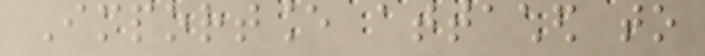Importance attached to
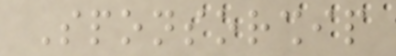Sponsorship
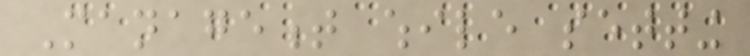Management while setting
